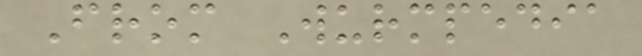From Wurmpedia
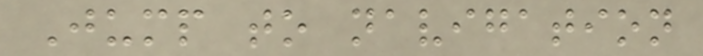Jump to navigation
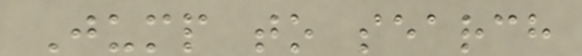Jump to search
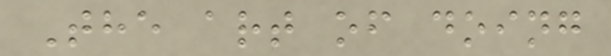The art of doing
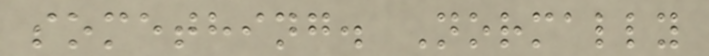something. Normally
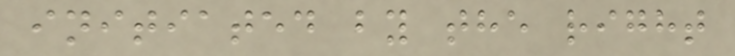initiated by the right
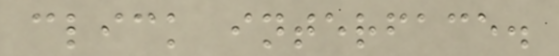click interface.
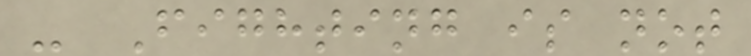- Fighting is not
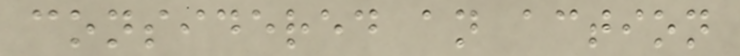considered an action
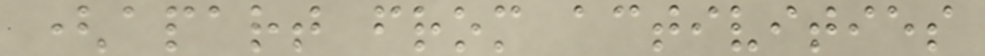(apart from activities
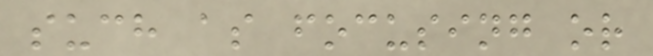such as focusing or
